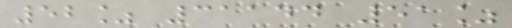52% 31144 51%
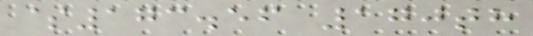$173.56 170th
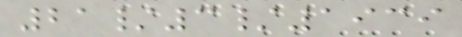21/3/1939
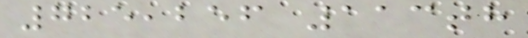725,256 113th
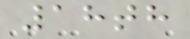18th
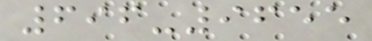696-9655
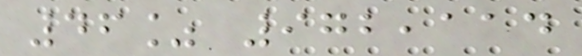46% 972,114
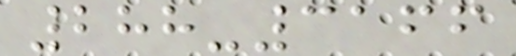288-3166
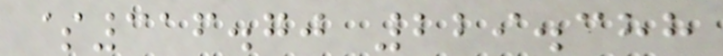$316.70 229.388
